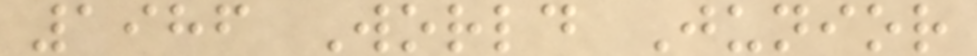1986 World Junior
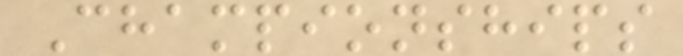Championships
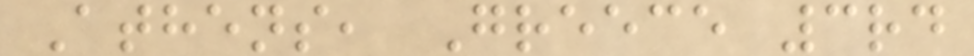Athens, Greece 3rd
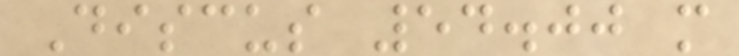Discus 54.00 m
